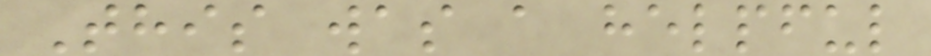This was a helpful
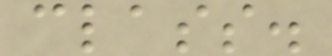class.
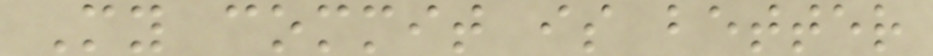My commit is better
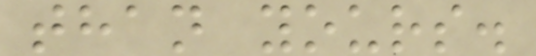than yours.
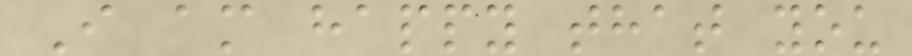I am happy that you
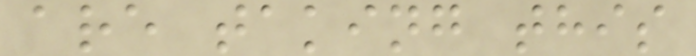are taking this
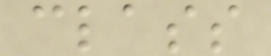class
